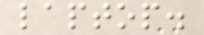laptop.
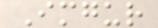Imgur
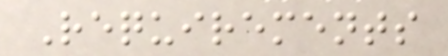Requirements
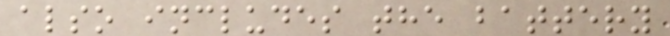also includes the battery
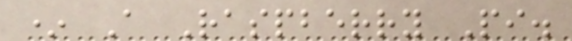* A Raspberry Pi.
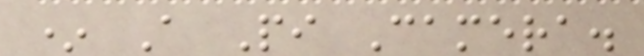* A Pi Camera.
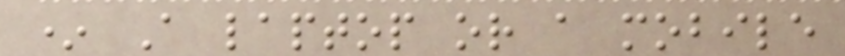* A laptop or a mobile
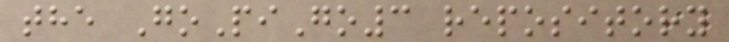the GoPiGo3 repository
